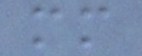mm
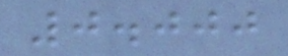0.000
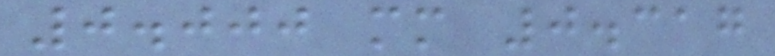0.000 mm 0.317
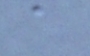a
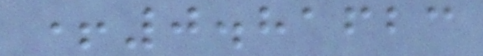+0.81623
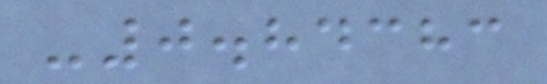-0.84383
